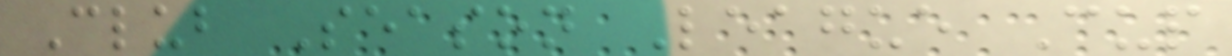Club Season League Cup
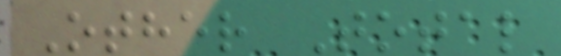Other Total
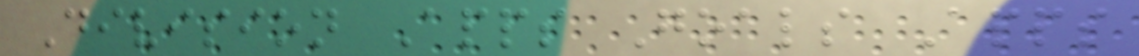Division Apps Goals Apps
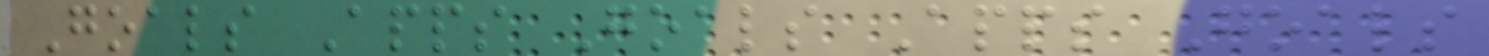Goals Apps Goals Apps Goals
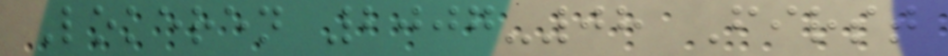Lokeren 2007-08 First
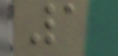1
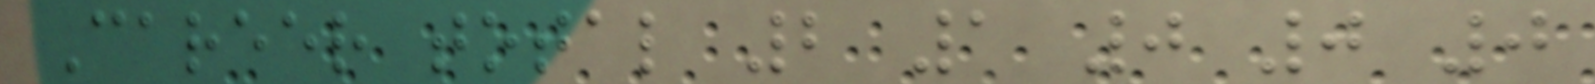Career total 2 1 0 0 0
